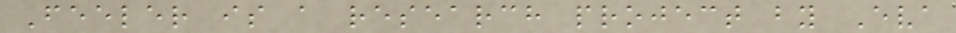Feeler is a research project by Eva
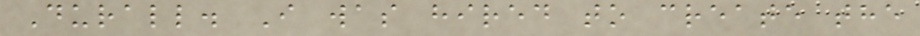Durall. I was hired to create the
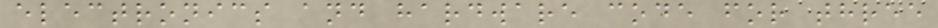electronics and hardware code for three
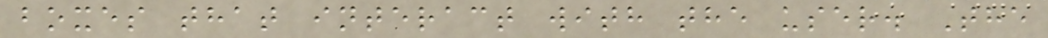boxes that interact with the user. The
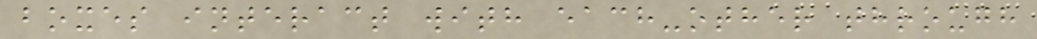boxes interact with each-other through
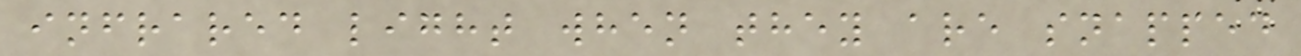infrared light when they are snapped
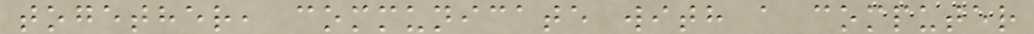together, communicate with a computer
